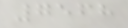7568
